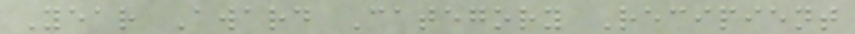Year Award Category Recipient
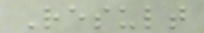Result
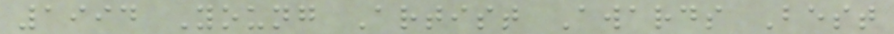1994 Young Artist Awards Best
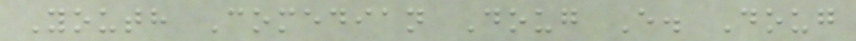Youth Comedian Doug E. Doug
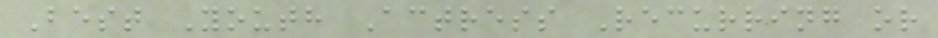Best Youth Actress Recurring or
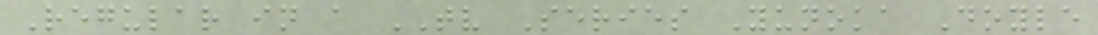Regular in a TV Series Yunoka Doyle
